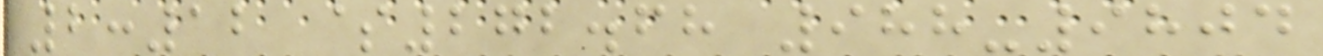2:12 $272.68 988-9804
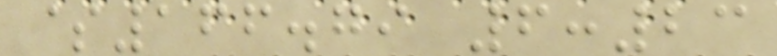$166.79 6:23
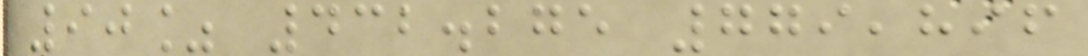90% 432.275 779,896
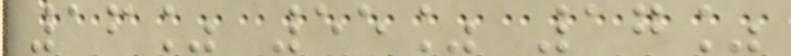16% 55% 17%
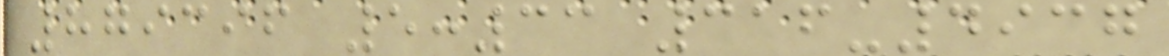879396 5:33 316-4937
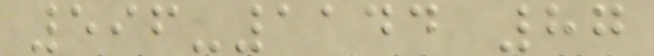596-1144 87
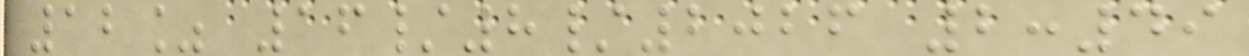12% 16/8/2026 2:49
